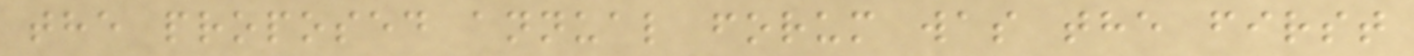the proposed annual forum was the first
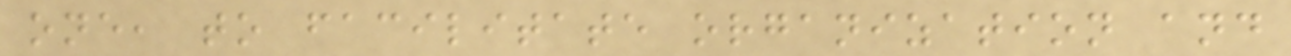one, to facilitate organization and
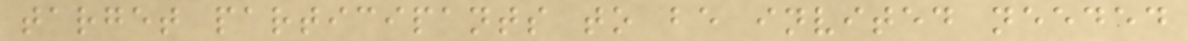target participants to be invited needed
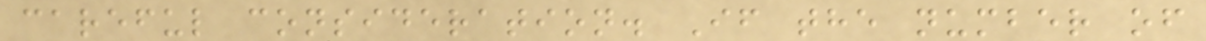careful consideration. If the number of
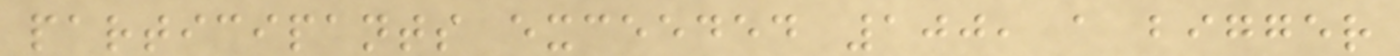participants exceeded 100, a bigger
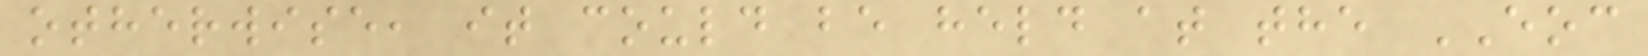otherwise, it could be held at the EOC
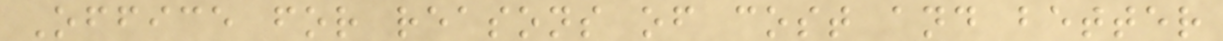Office for reasons of cost and better
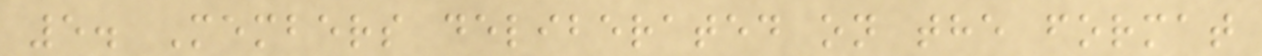5. Members deliberated on the format
